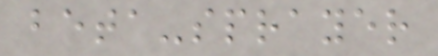beta-sprayer
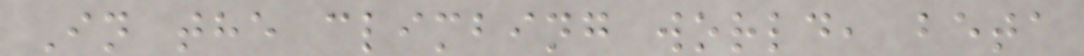In the climbing world, beta
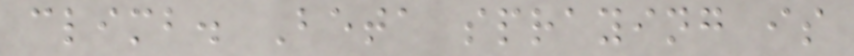climb. Beta spraying is
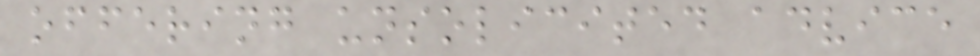offering unsolicited advice
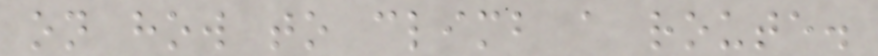on how to climb a route.
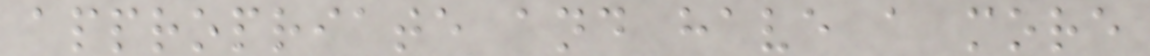appropriate and have a more
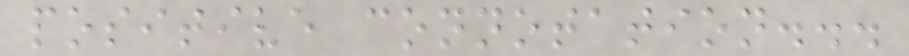positive connotation...
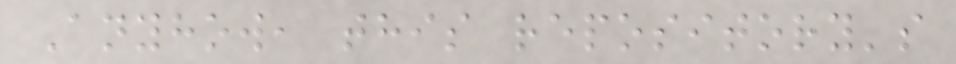Anyhow, this repository's
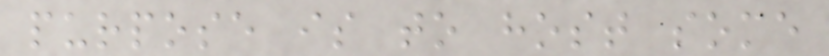purpose is to host some
